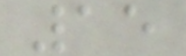15
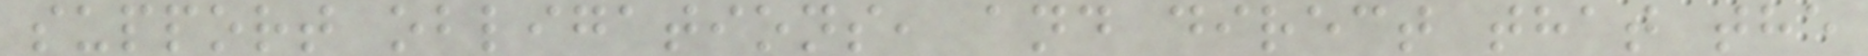support obligations, and direct that the
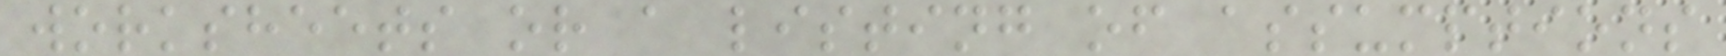worksheets or a listing of assumptions
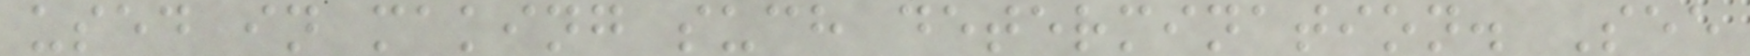used in making such determination. See
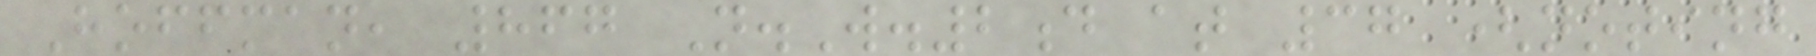Hoffman, 867 N.W.2d at 37 (noting
